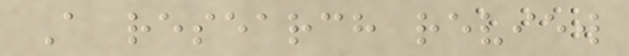A research review
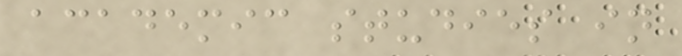academic studies in
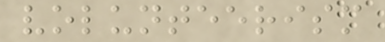volunteerism
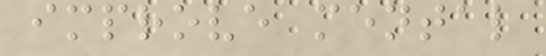improve mental
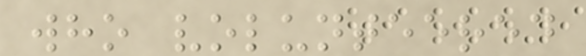who volunteered
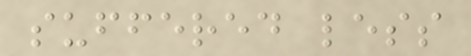suffered less
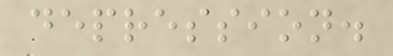depression.
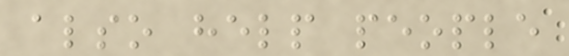also help people
